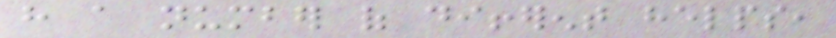have a number of different helps,
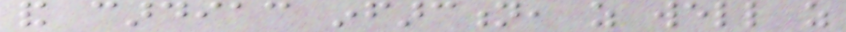and cardiac infarction, as well as
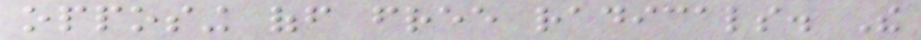opposing off free radicals. The
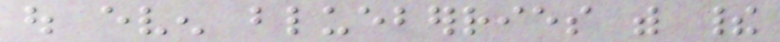out even blueberries with their
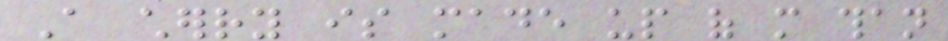A cherry is made up of more than
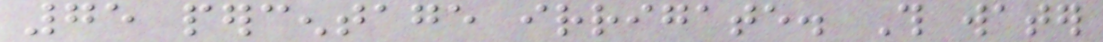75 percentage irrigate. This water
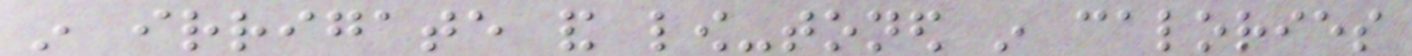in irrigate and low-toned in calories
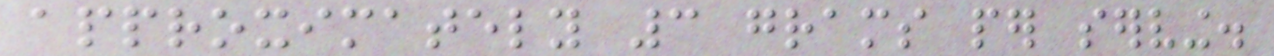approximately 3 grams per serving.
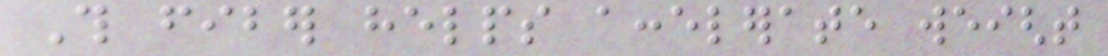This fiber helps accelerate weight
